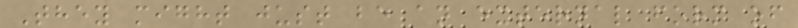They might just be an external form of
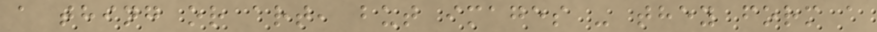a thing or art, but images - they form a
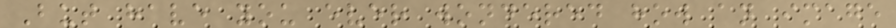But have you ever wondered how an image
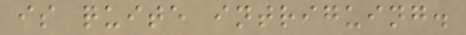is quite intriguing.
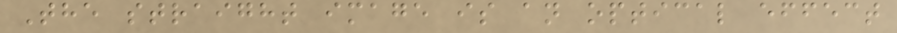The straight image is an optical effect
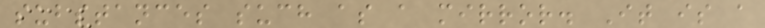substances such as a mirror. It is a
